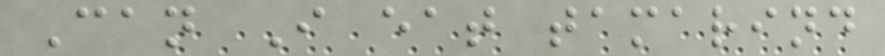Can I eat tamarind
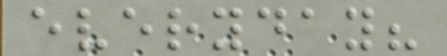everyday?
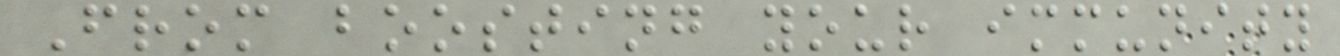From boosting your immunity
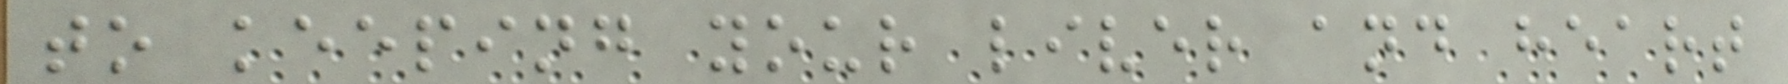to keeping your liver and heart
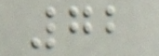72
